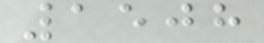1508
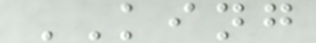KING
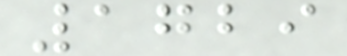1729
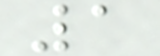1
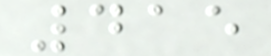415
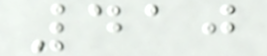410
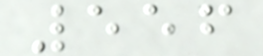556
